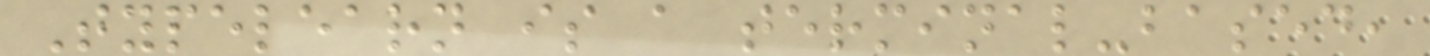Typelearn is a terminal-based,
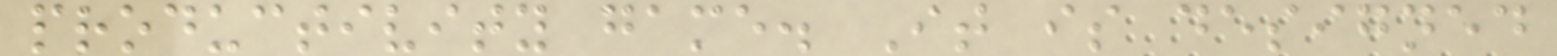productivity game. It is designed
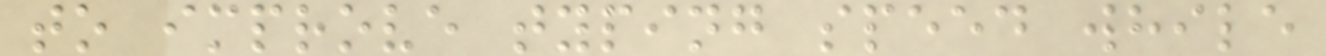to improve typing speed while
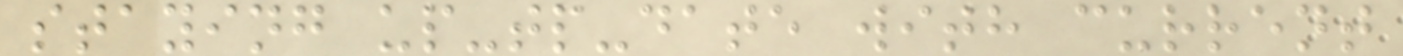staying up-tp-date with current
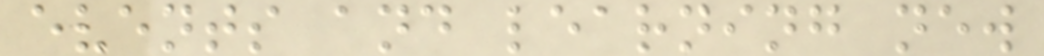events and learning new
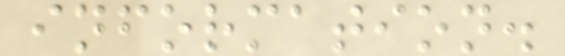information.
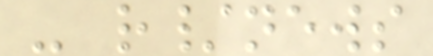- r/news
